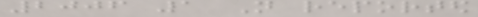2006 1 Not reported
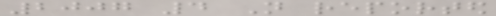2007 4 Not reported
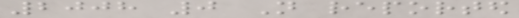2008 0 Not reported
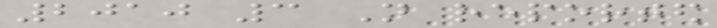2010 3 Not reported
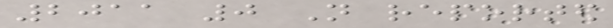2011 0 Not reported
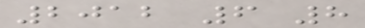2012 6 8
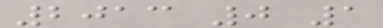2013 0 1
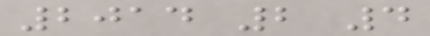2014 2 4
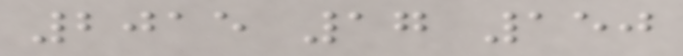2015 17 150
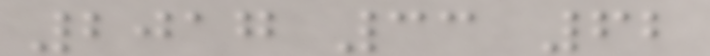2017 33 62
